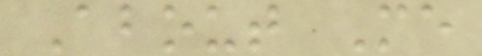About Me
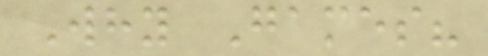Why Games?
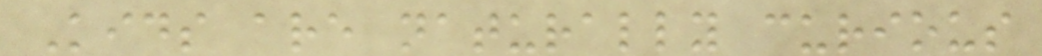Kids are naturally curious
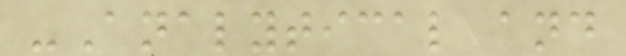-Analytical and
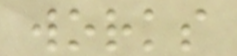works
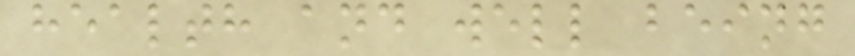health and well being
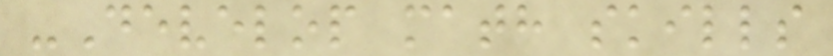-Develop math skills
